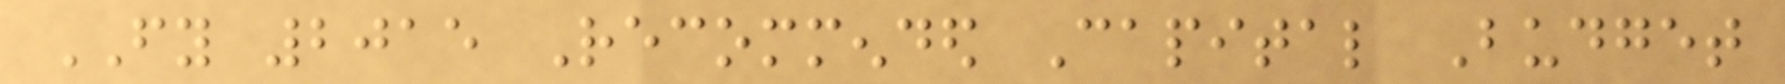FY 2015 Recommended Capital Budget
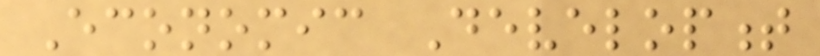Economic Development
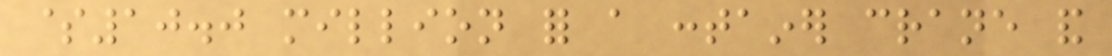$10.0 million for a container crane and
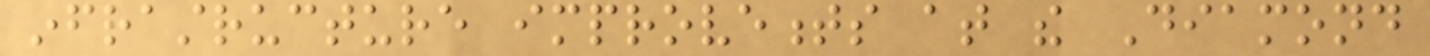infrastructure improvements at the Diamond
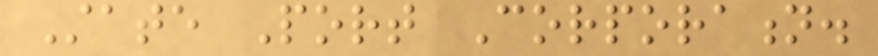State Port Corporation.
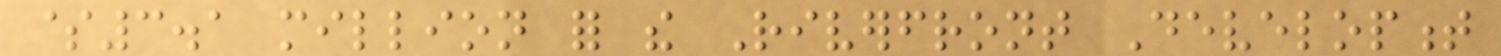$3.1 million for the Riverfront Development
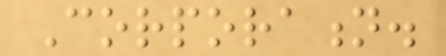Corporation.
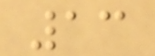13
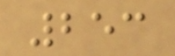253
